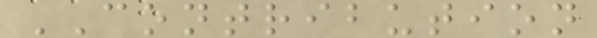CONTRIBUTION
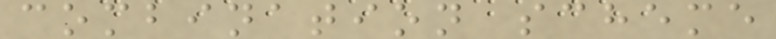combination scheme
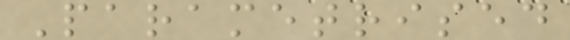Parametrised
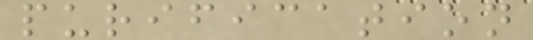purification
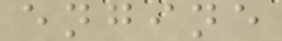engine
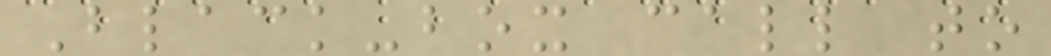Black-box call to
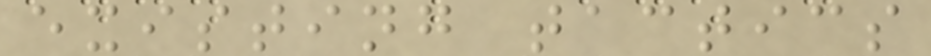existing tactics
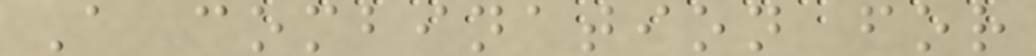A combination for
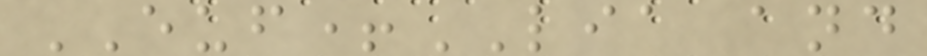EUF+LIA and
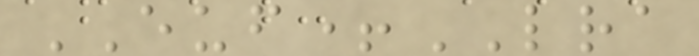EUF+LRA
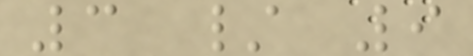3 / 9
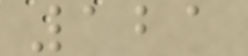121
